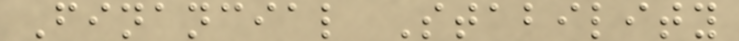Financial Stability
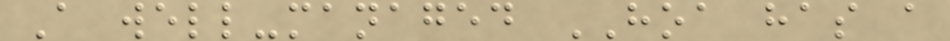A well-managed HOA has a
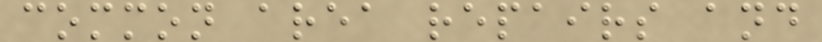common area repairs and
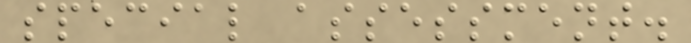special assessment.
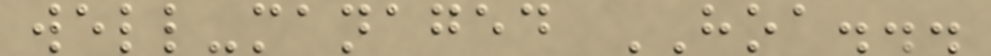well-managed HOA...
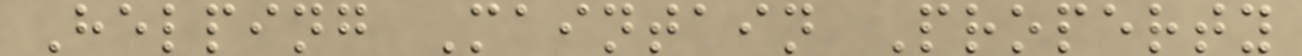Helping Maintain Property
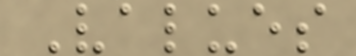Values
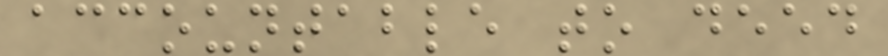accountable to deed
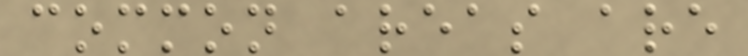common areas are
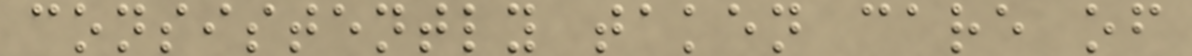consistently taken care of
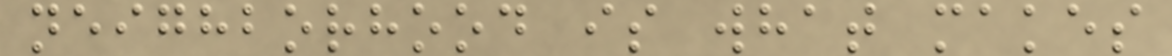neighborhood is what makes
